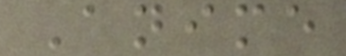Anime
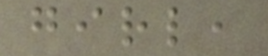girl,
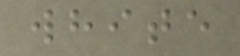white
